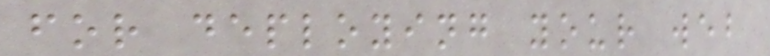for deploying your web
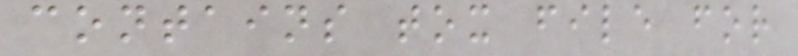contains tox file for
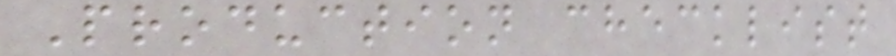Production checklist
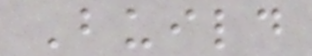Build
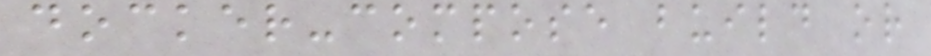docker-compose build or
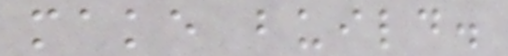make build.
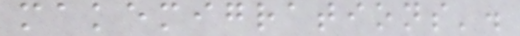makemigrations'.
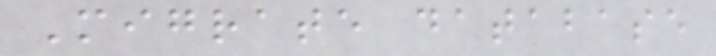Migrate database
